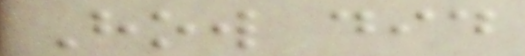How did
